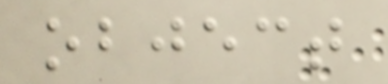object
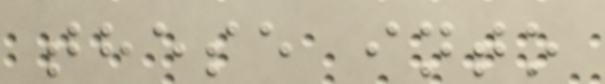these into
